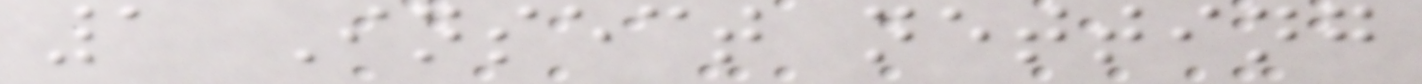1 Insect netting
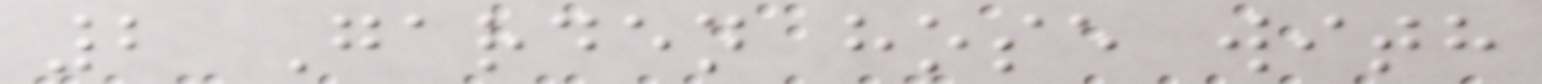2 Garden hose with
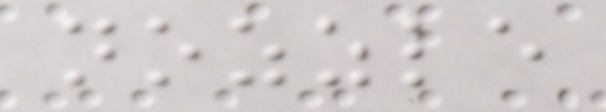nozzle
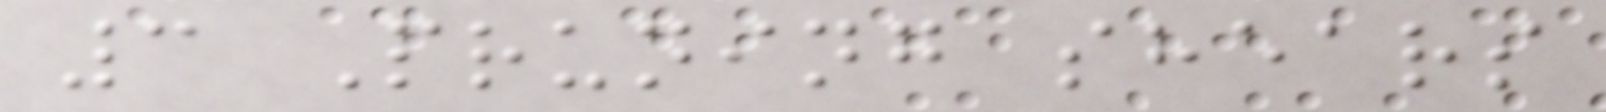3 Pruning shears
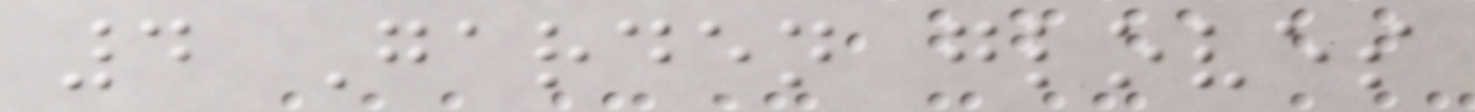4 Garden gloves
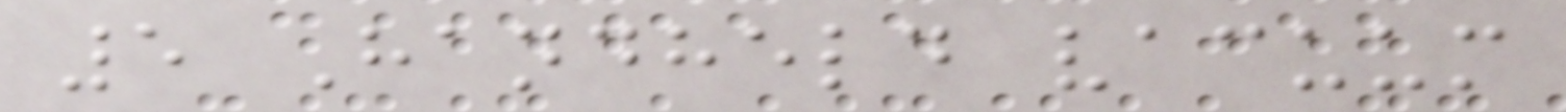5 Handheld vacuum
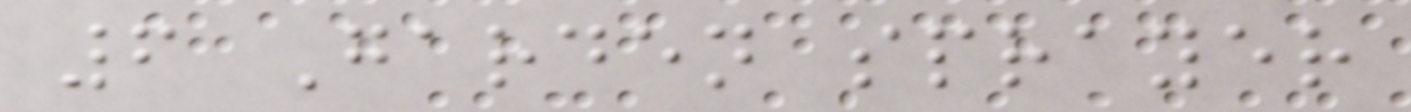6 Garden sprayer
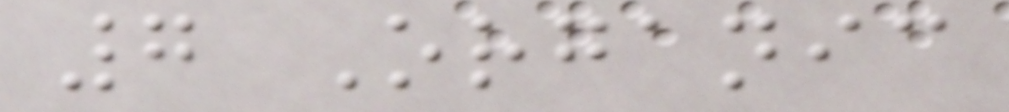7 Organic
